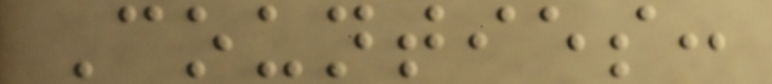Counties:
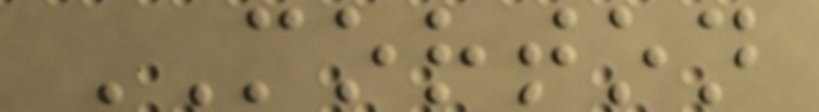MORTON
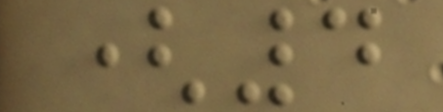(4
